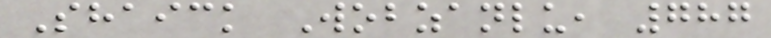Shaick Wobzanlu, 787
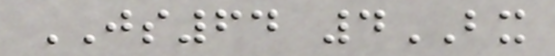JS64 4BX
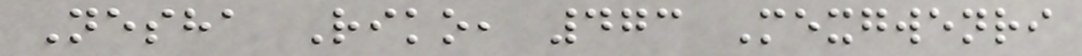Nesha Riko, 473 Mexgwenri
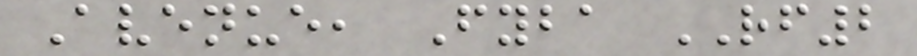Avenue, Fyba RF2
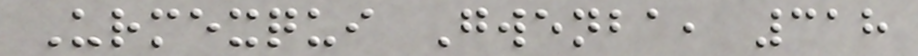Urmexqui Gwenba, 318
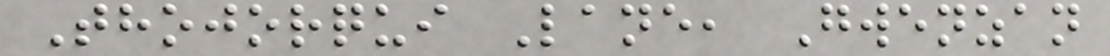Thojorqui Lane, Gwenzan
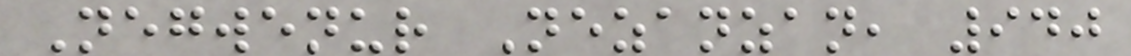Negwenur Nezanzan, 940
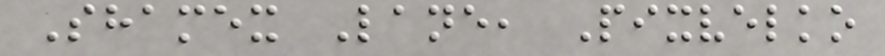Shamex Lane, Pixvelko
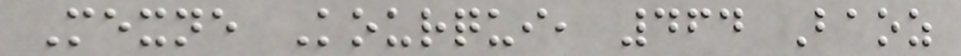Mexne Kourqui, 464 Baoz
